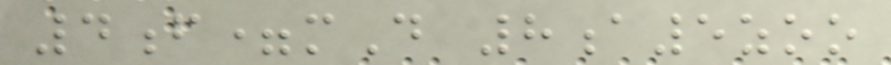4f=mD 8a5zoo
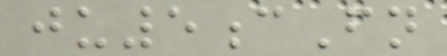ju5cFn
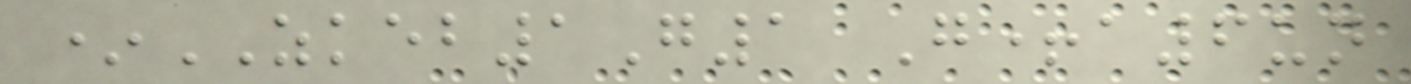*ZKEB1G1 G+a6un
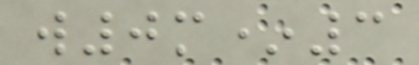w0m*3
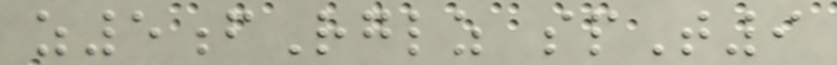z5fRglz spT9
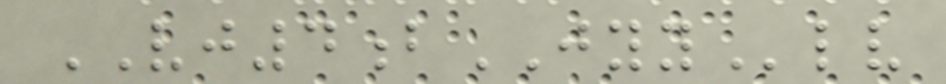VJ4bJYYlv
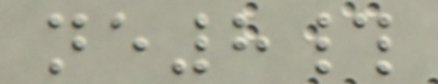ne8#
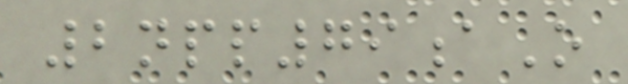2npp79aO
